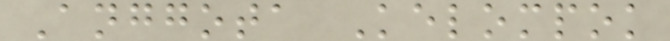Anggota Kelompok
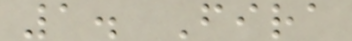1. Fira
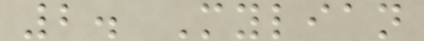2. Mylian
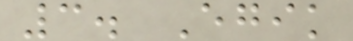3. Egik
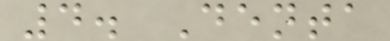4. Denta
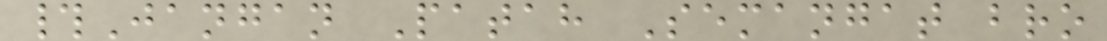#Jangan Patah Semangat bro
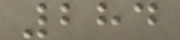284
